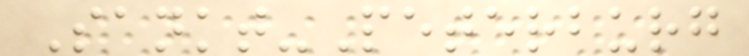Sankt-Peterburg
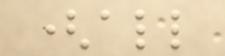(all
